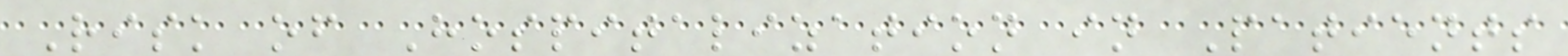Risk of Hospitalization in Patients
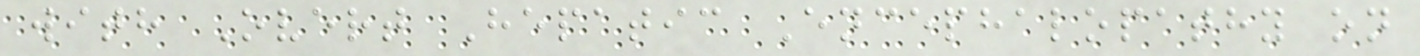with Overt Hepatic Encephalopathy on
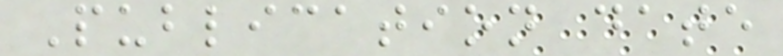Publication date
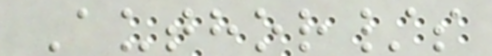Author/s
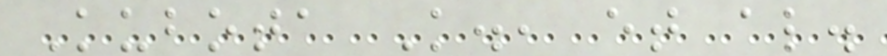Kubota K., et al.
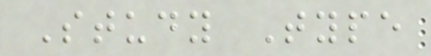Study Type
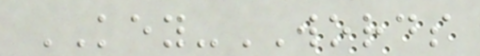KEY-WORDS
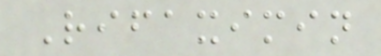Rifaximin
